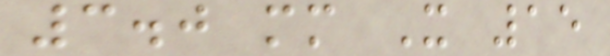3.0 mm X 15
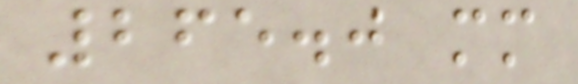265.0 mm
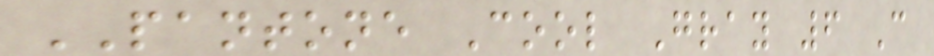PANTONE Cool Gray 6 C
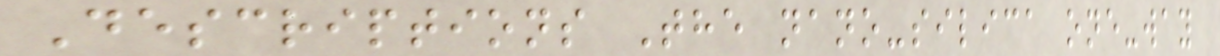Descriptions The nano-silica one-way
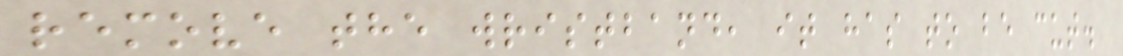remove the wristband, it has to be cut.
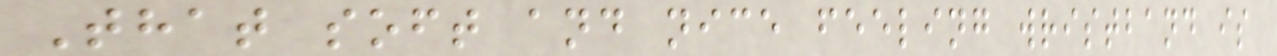That soft and nice feeling wristband is
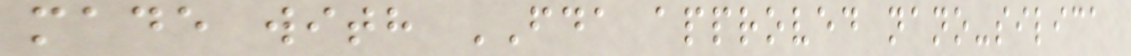made with FDA approved nano-silica
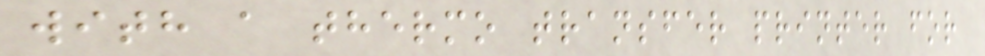with a thermo transfer printer for
